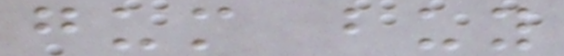gum buy
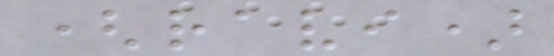(ravi)
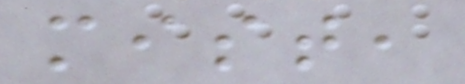mist,
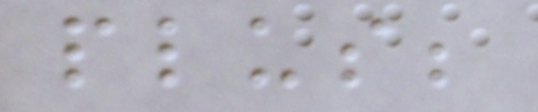plus;
